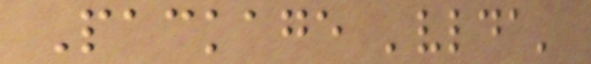Package 'vlda'
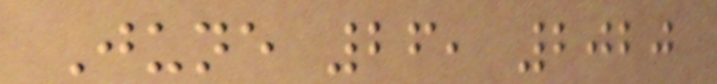June 26, 2020
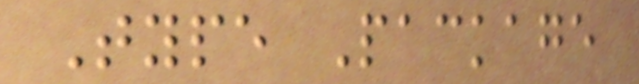Type Package
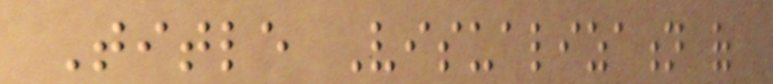Title Visualization of
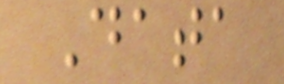Data
